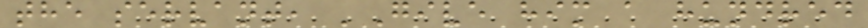the servant, 'Give him a hundred
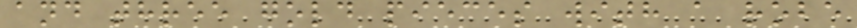and three gold pieces with a robe
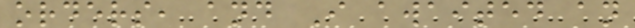orders, and I awaited an
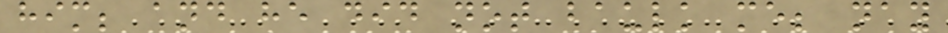him; and he did not baulk me; nay
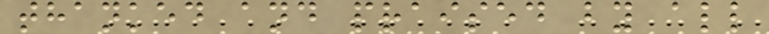thanked and praised by all
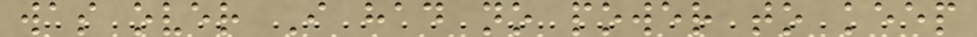was over I had no power to keep
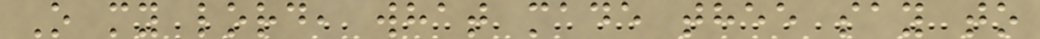O my lord, what made thee say to
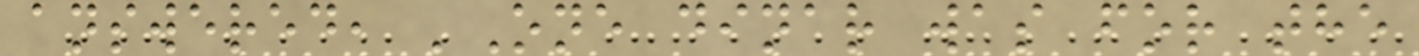answered, 'One dinar was for the
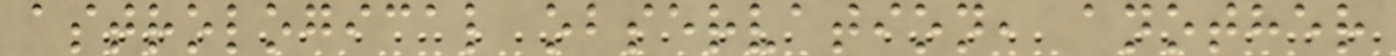astrological observation, another
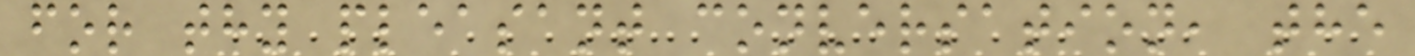for thy pleasant conversation, the
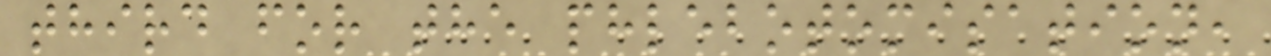third for the phlebotomisation,
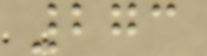273
